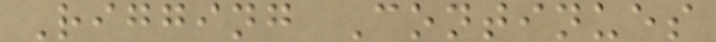Rigging Continues
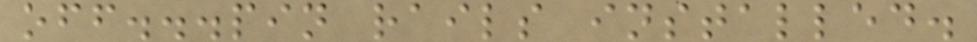off...pin rails installed.
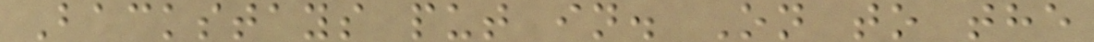Backstays put in. On to the
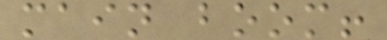main boom!
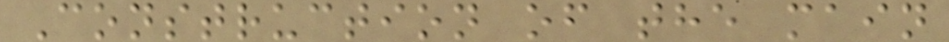Construction of the main
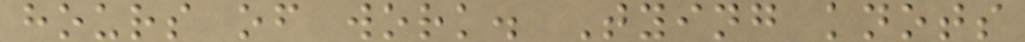hours of work. Tying knots
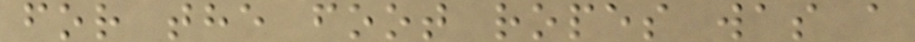for the foot ropes was a
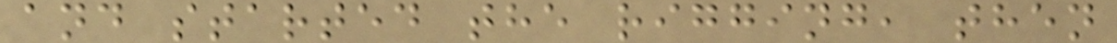and started the rigging, then
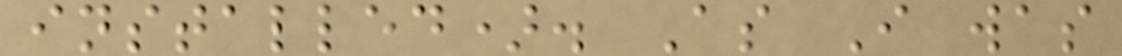installed). As I was
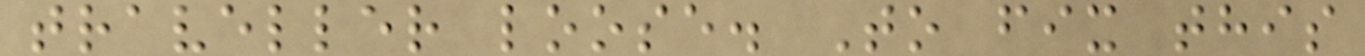traveller loose. To fix this
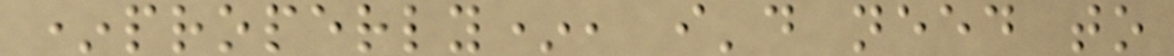*properly*, i'd need to
